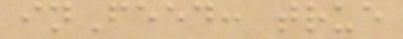inFeed: true
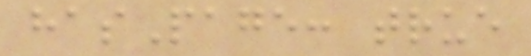hasPage: true
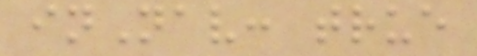inNav: true
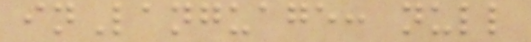inLanguage: null
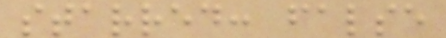starred: false
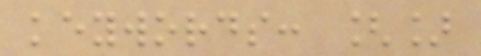keywords: []
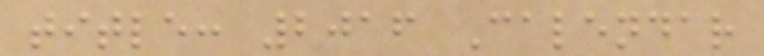title: 2016 Calendar
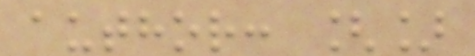author: []
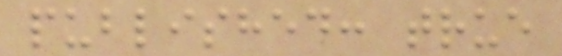published: true
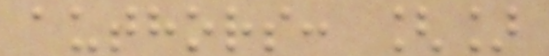authors: []
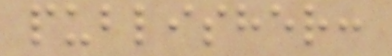publisher:
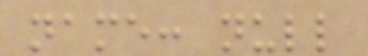name: null
